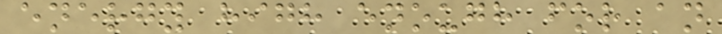energy high enough for an
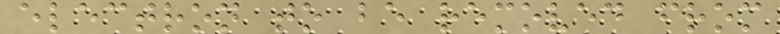electron to be removed from
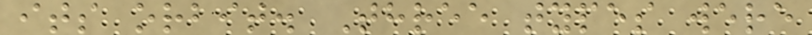its orbit. Three types were
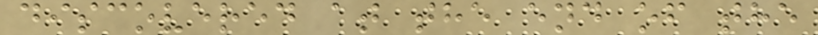discovered at the end of the
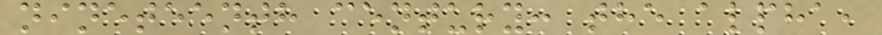nineteenth century: the alpha,
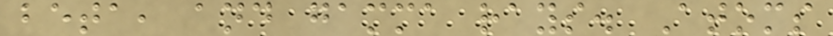beta, and gamma rays. Atoms
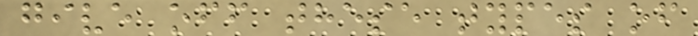give off these types of
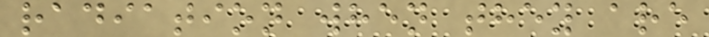radiation when they are
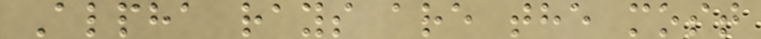Alpha rays are the most
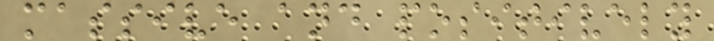massive and positively
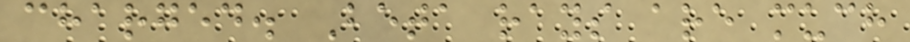charged. Beta rays are much
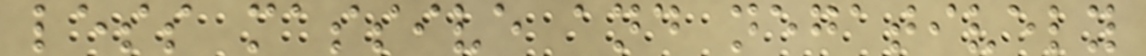less massive and negatively
